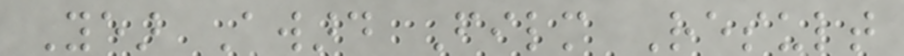Year Award Film Result
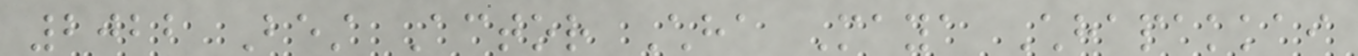2022 Best Actor Chha Maya Chhapakkai
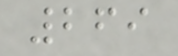269
